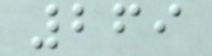269
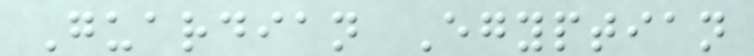Guardian Egyptian
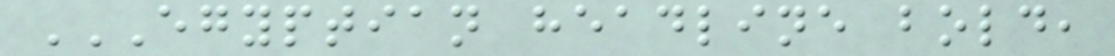EGYPTIAN HEADLINE BOLD,
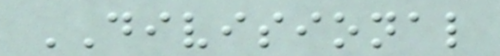DIVISIONAL
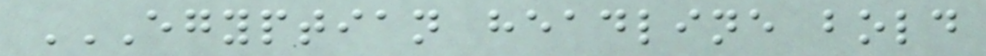EGYPTIAN HEADLINE BOLD
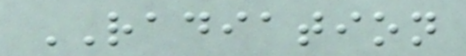RADIATION
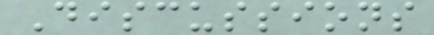Discussions
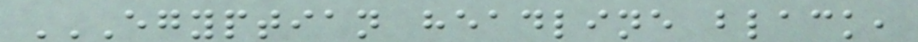EGYPTIAN HEADLINE BLACK,
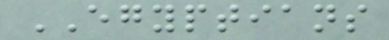EGYPTIANS
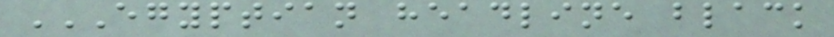EGYPTIAN HEADLINE BLACK
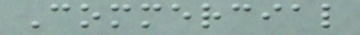Commercial
